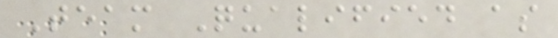Team Qualified as
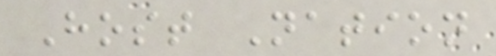Host Nation
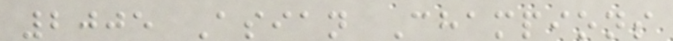2005 Asian Champions
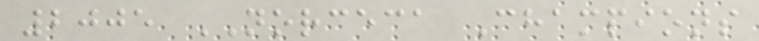2005 NORCECA Champions
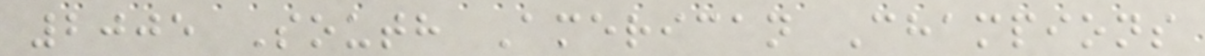2005 South American Champions
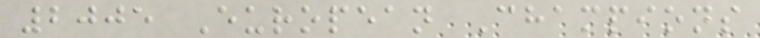2005 European Champions
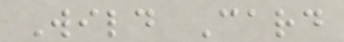Wild Card
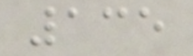135
